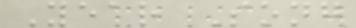Year Song
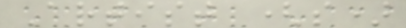Artist (s)
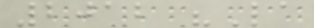2012 "La
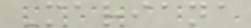Mariana
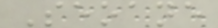Seoane
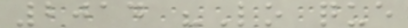2014 "Lo que
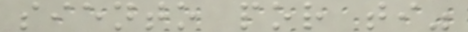siento por ti"
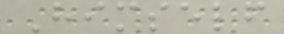Himself
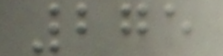275
